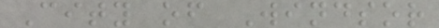City of Windsor
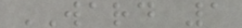WARD 1
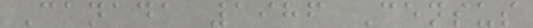Canada 1986 Census
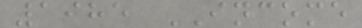1985 INCOME
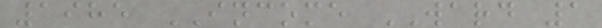1985 INCOME WARD 1
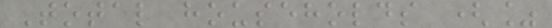Total households (%
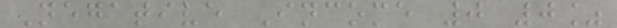Negative Income 0 0%
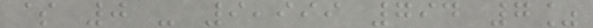$ 0 - 9,999 794 7%
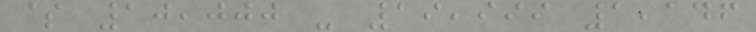$ 10,000 - 19,999 1,146
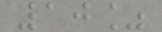10%
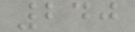240
